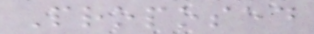Proposed
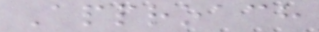Approach
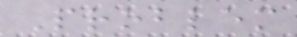Problem
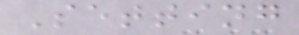Setting
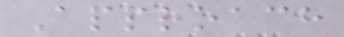Approach
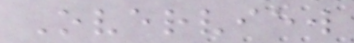Overview
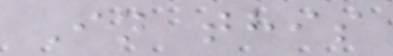In this
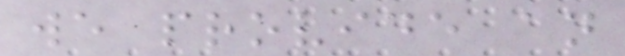we provide an
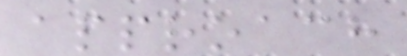approach
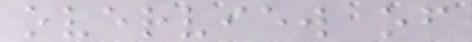overview of
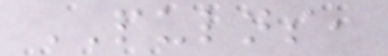PULNS,
